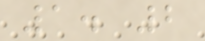1. 2
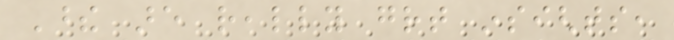These are really great insights,
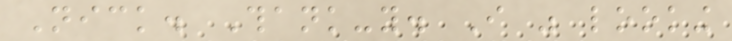Nick. Thank-you. I was looking
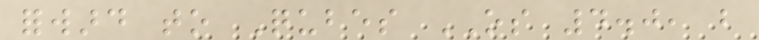forward to Qubes OS 4.0, but
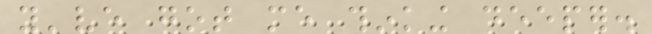you've got me thinking deeper.
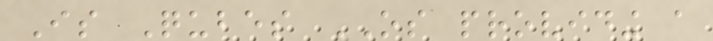Is Qubes OS providing a
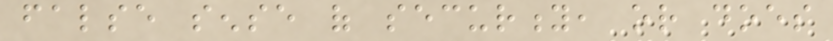false sense of security, or does
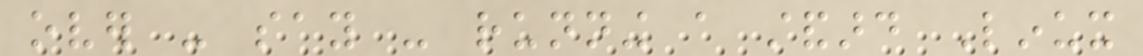over - say - running a standard Linux
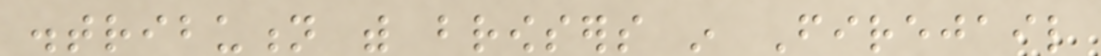distribution with browsers in Firejail
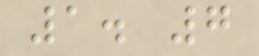1. 7
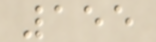155
